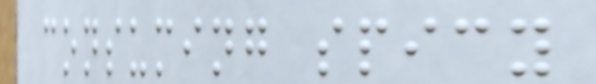consuming spicy
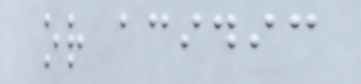or acidic
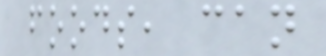foods, can
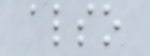also
